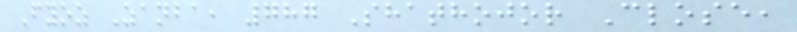Fyoz Zanba, 787 Shathojor Close,
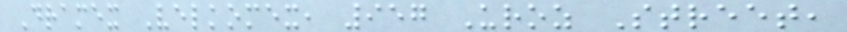Dramex Velkomex, 957 Uroz Street,
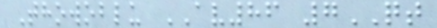Thowoblu AV86 7QT
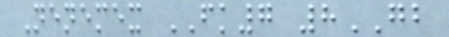Nenemex FK7 8GB
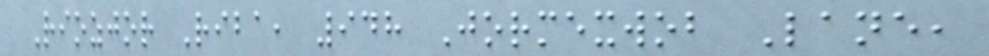Riozjor Riba, 948 Jormexwob Lane,
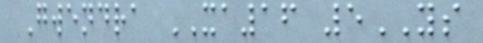Gwendra XA16 5YS
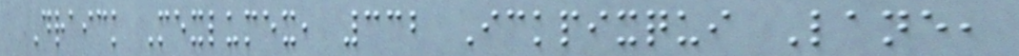Draick Mexlumex, 332 Ickpixqui Lane,
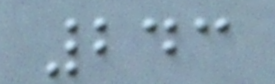243
